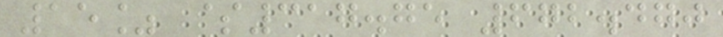15% $317.75 672.470
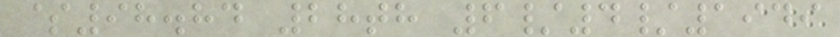$98.84 28th 6/4/1949
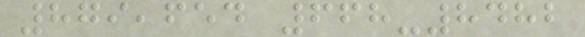879,654 668-8482
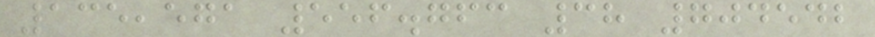135,571 556.763 38 704542
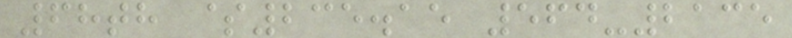68th $235.15 564-2135
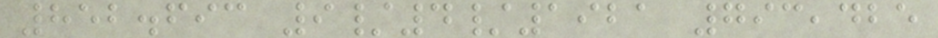852.693 9/4/1921 793,425
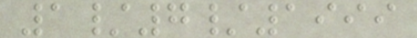1/7/1999
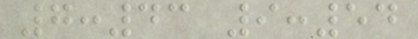7:43 9:54
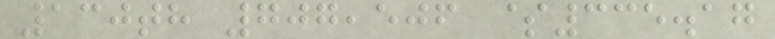130th 707,506 $335.17
